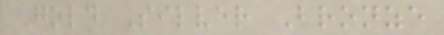Gold Silver Bronze
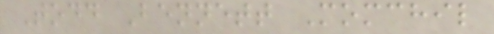Todd Bennett Momchil
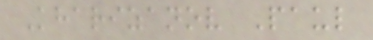Kharizanov Paul
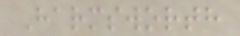Harmsworth
